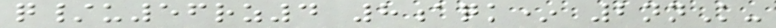q/u56rz4 8aqk* 2nnK-
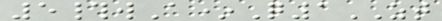5#wA*Q1ZT
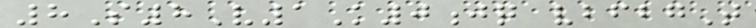8S8V1K0jq vbfbgT
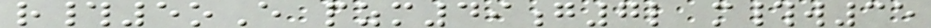r#5oE pzm49g7l m#w35
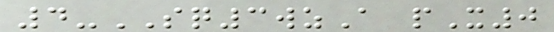4-SQ3wzA pX0
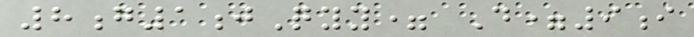8g1jQyy= D=9i
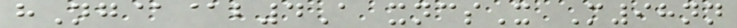hNg@@b4A xncsX M98nn
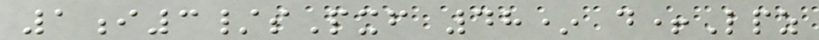1i3/sPxf 48* d+Lpz
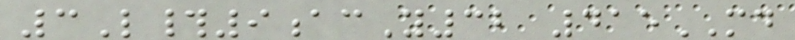3L#9acY32 415MD
